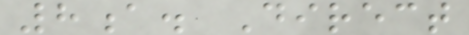8a. Direct
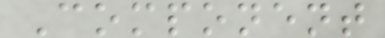Component
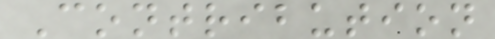Contribution
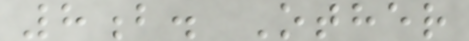8b. Other
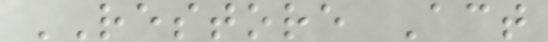RESTORE Act
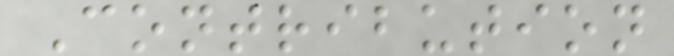Contribution
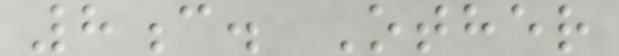8c. Other
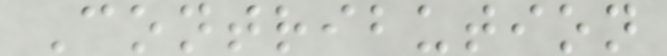Contribution
